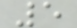5
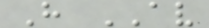H AV
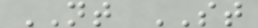NT ST
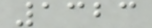1323
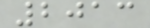2013
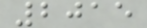2015
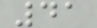41
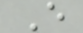E
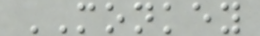MONKEY
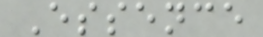Essence
